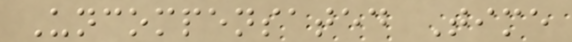Uncompensated Time
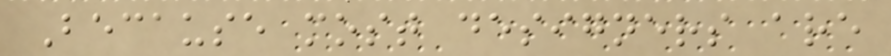Because most designers are
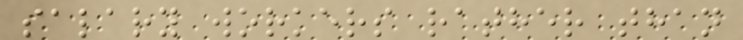salary workers rather than
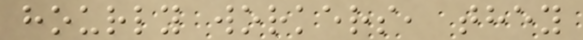hourly workers, they
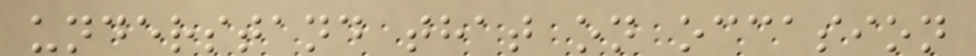understand that on occasion
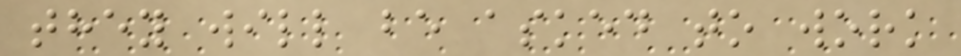they will be asked to work
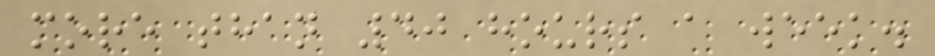more than 40 hours a week.
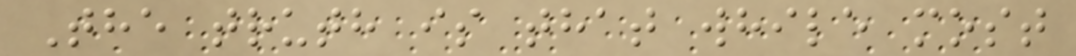The truth is that while most
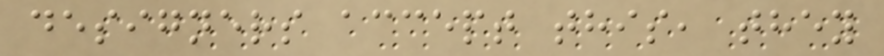designers accept this, they
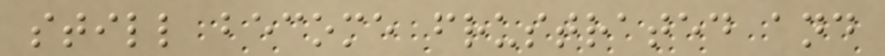still become frustrated and
